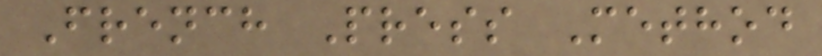French Press Method
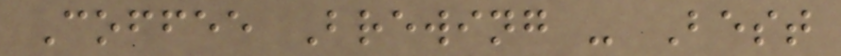Coffee Brewing - Best
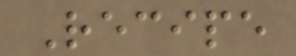Recipe
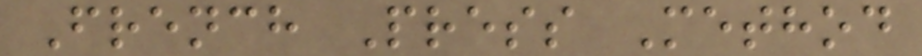French Press Method
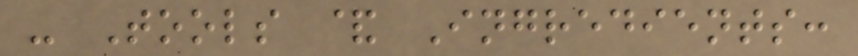- Tools & Ingredients:
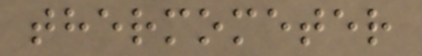thermometer
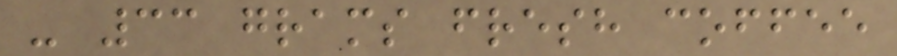- 33 grams fresh coffee
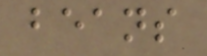beans
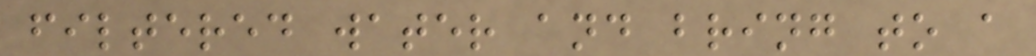filtered water and bring to a
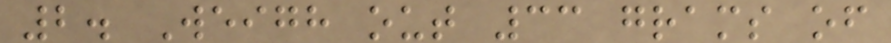2. Weigh out 33 grams of
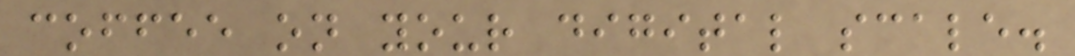coffee on your digital scale.
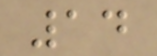14
